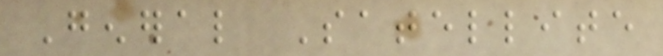General Satellite
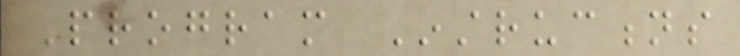Program Instructions
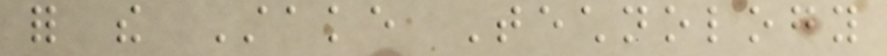for the Stake Technology
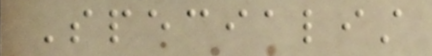Specialist
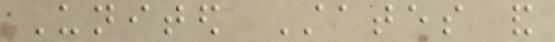United States and
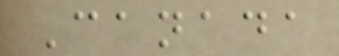Canada
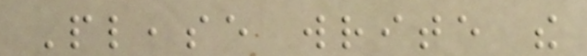Please write the
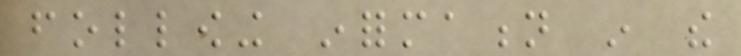following information in the
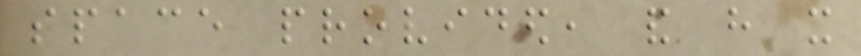space provided, and have it
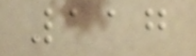117
